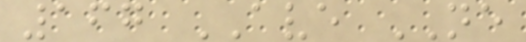167 AVE NE
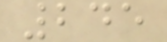245
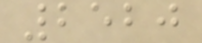2520
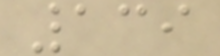139
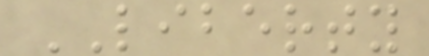LIBERTY
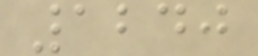1240
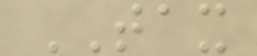TAX
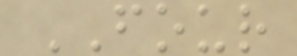FOUR
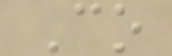Co
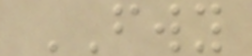FWY
